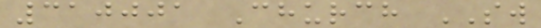310001 Church SW
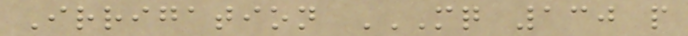Irrigation MQ 130 P
